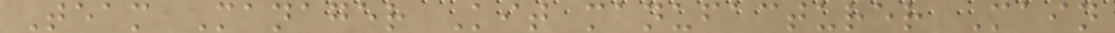Team Manager Kit manufacturer Main
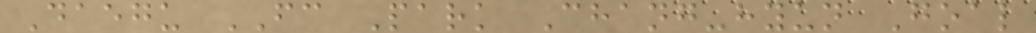Daegu FC Park Chang-hyun Goal
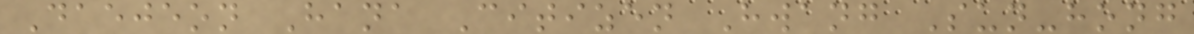Daejeon Hana Citizen Hwang Sun-hong
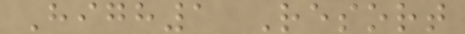High1 Resort
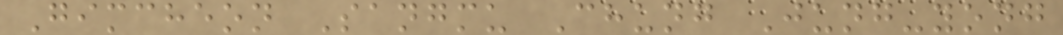Gimcheon Sangmu Chung Jung-yong
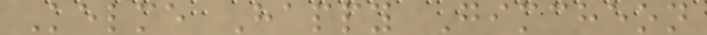Kelme Happy Gimcheon
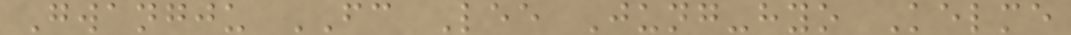Gwangju FC Lee Jung-hyo Kelme
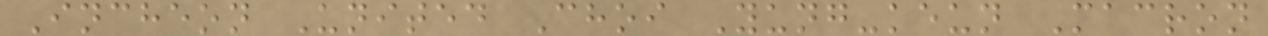Incheon United Choi Yung-keun Macron
